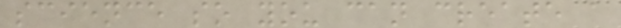science so you can create a
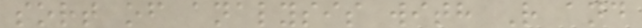sort of analysis with R and
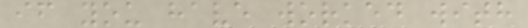if you have worked with
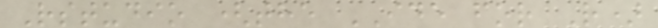Rstudio (the IDE for R)
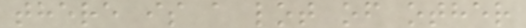there is a lot of other
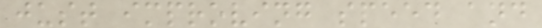just improving speed and
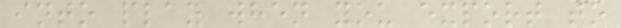into play when you export to
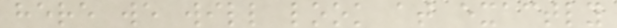here we will look at exactly
